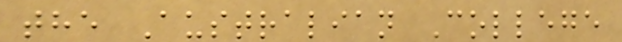the Australian College
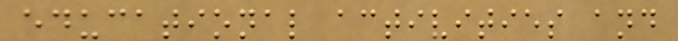educational activities and
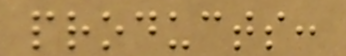products:
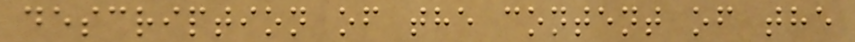description of the content of the
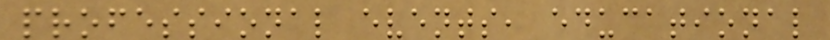professional events, educational
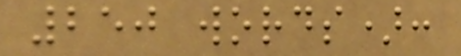250 words):
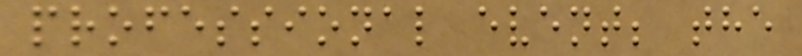professional event; the
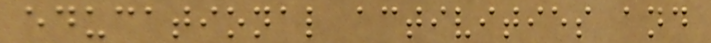educational activities and
